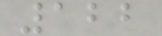122
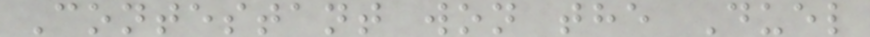Contestant won the Duel
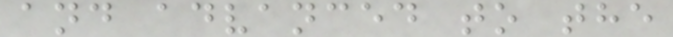and advanced to the
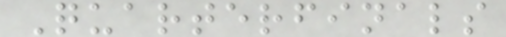Quarterfinals
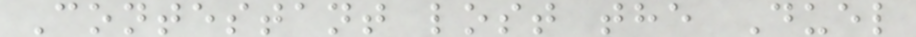Contestant lost the Duel
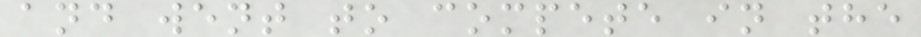and went to compete in the
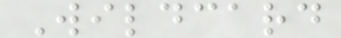Wildcard
